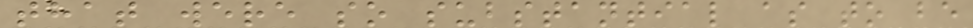that were so substantial as to be
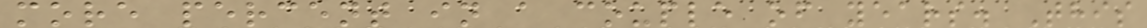more percent in a couple of years. This
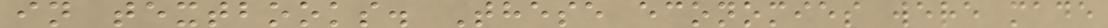in textbooks. These economies were made
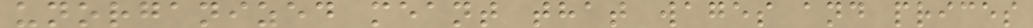unorganized meant that wages and prices
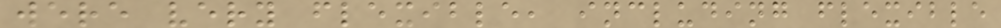were very flexible, including flexible
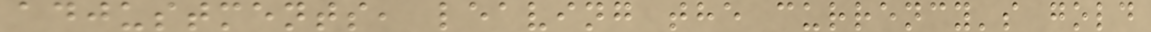adjustments, leaving the currency's gold
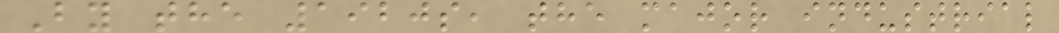By the 1920s, the major industrial
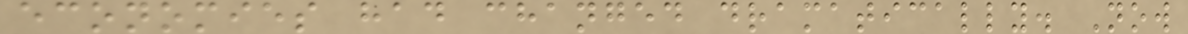economies had changed dramatically. Now
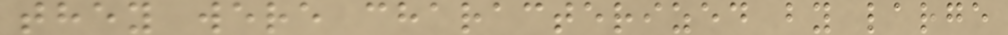they were characterized by large
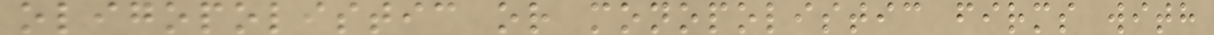oligopolistic or monopolistic firms with
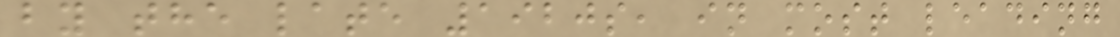by the late 1920s, in most leading
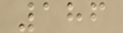186
